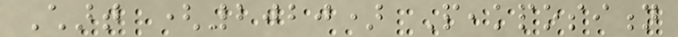Chart (2020) Peakposition
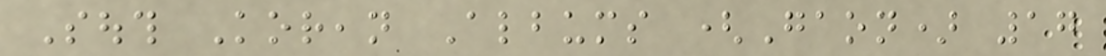South Korean Albums (Gaon) 17
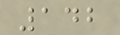142
